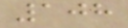108
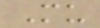Mu
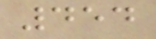454
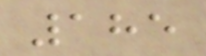185
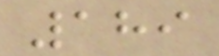189
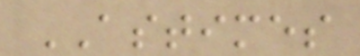ASTIMES
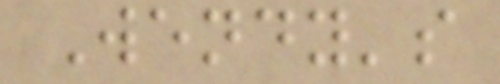Wendy's
